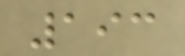193
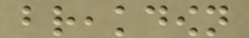breakdown
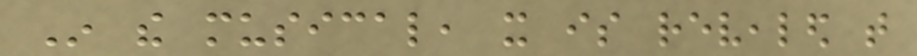In the musical, it is revealed that
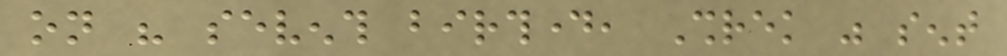on his seventh birthday, Shrek was sent
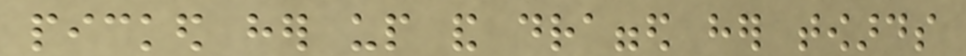picked her up and dragged her towards
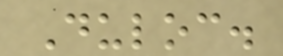Duloc.
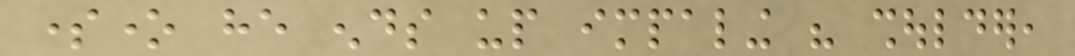someone he ends up impaling his shoulder,
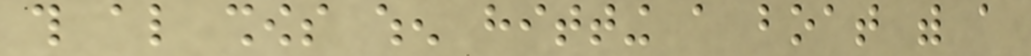this also shows when hitting a boat with a
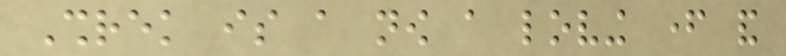Shrek is a now a loving father and
